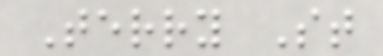Terry St
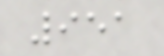951
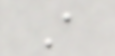A
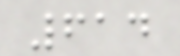614
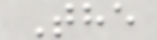The
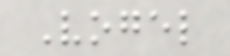Vogel
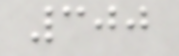300
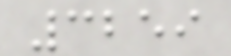3259
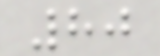80
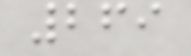269
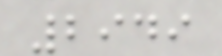2949
